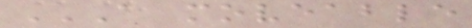A MOVEABLE
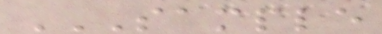SAMPLE
